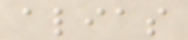alias
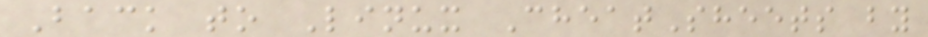Back to Linux CheatSheets by
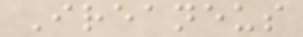Ireaneus
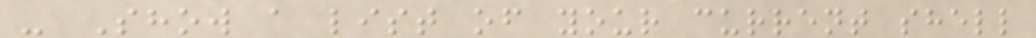- Show a list of your current shell
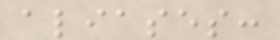aliases:
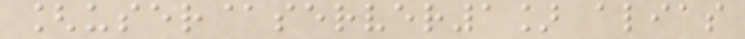[user@server1] alias
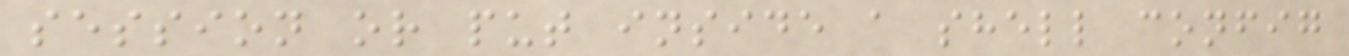session or put inside a shell config
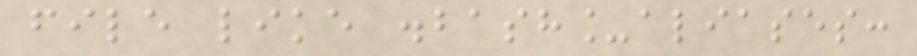file like .bash_aliases:
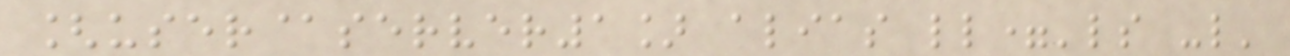[user@server1] alias ll='ls -l'
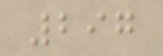297
